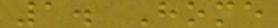1. Home
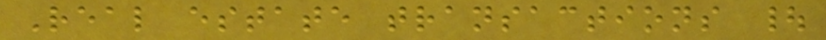Real estate transactions |
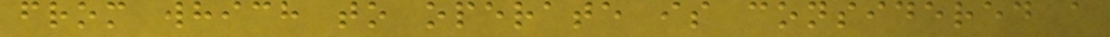from which to operate is considered a
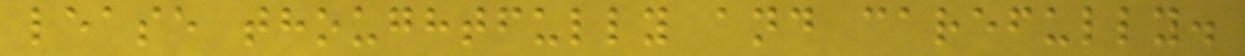lease thoughtfully and carefully.
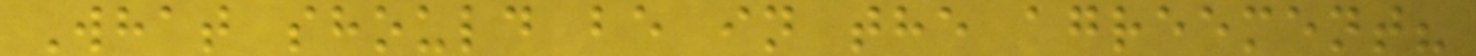What should be in the agreement?
